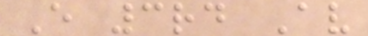E 3rd Av
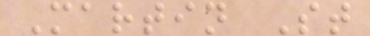Martin St
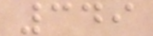349
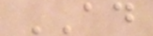AD
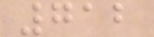712
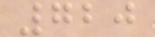720
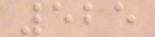525
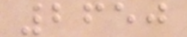2650
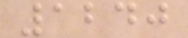1240
